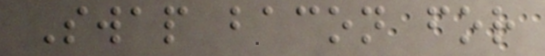Swap bacon for
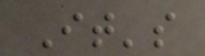It's
